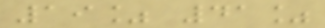19% 41%
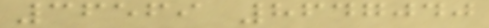36569 8647040
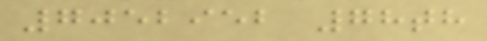7052952 78th
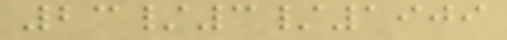23/3/1909
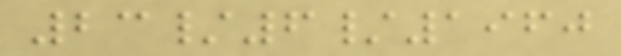23/6/1960
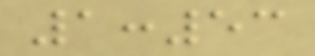1:53
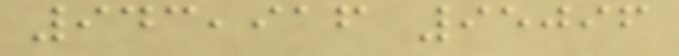943,916 95096
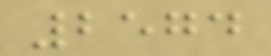2574
